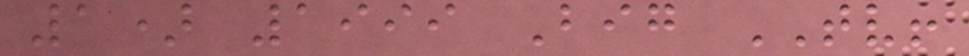1) 1999 Big TV!
